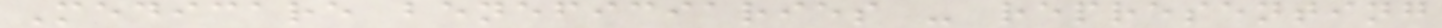Medicare beneficiaries - representing
